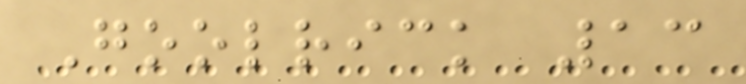Goolrick 13
